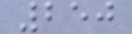250
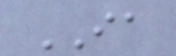IA
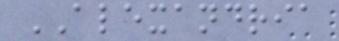ALEXANDRIA
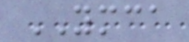YMCA
